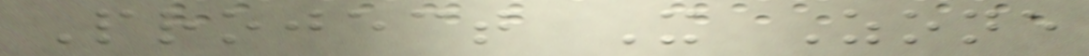Project X Zone
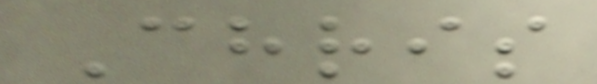Chris
